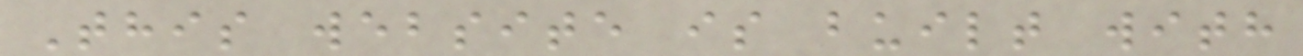This website is built with
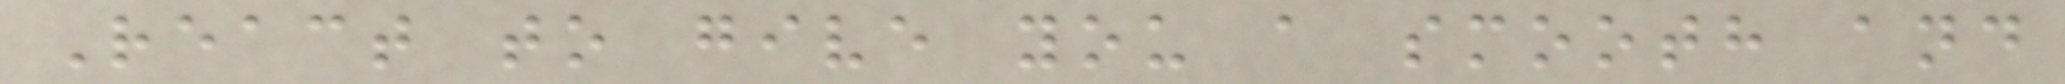React to give you a smooth and
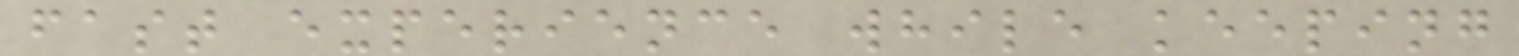fast experience while keeping
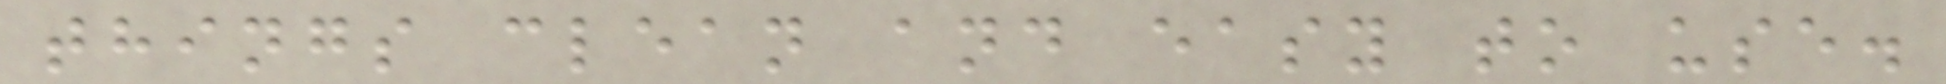things clean and easy to use.
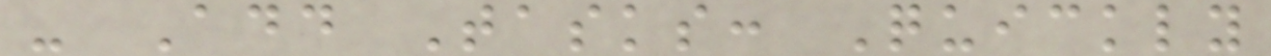- Add Tasks: Quickly
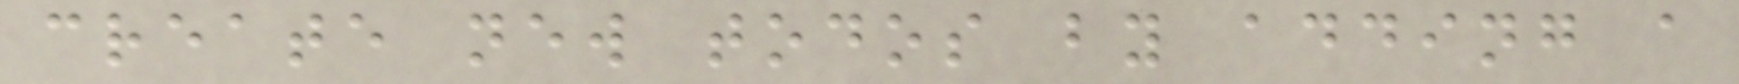create new todos by adding a
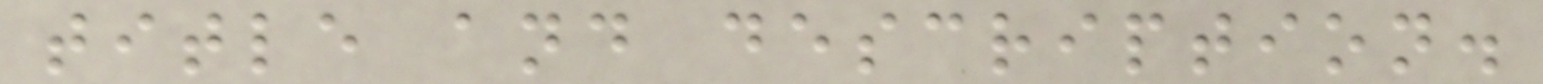title and description.
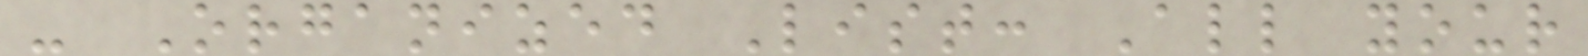- Organized List: All your
